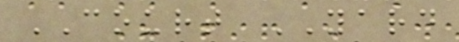COURT YARD
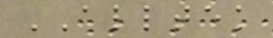ALLTEK
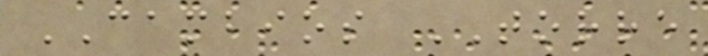CAMBIOS TORRE
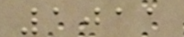1011
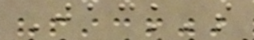Jack's
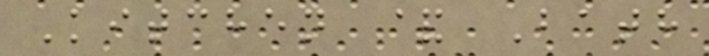Kitchen & Bath
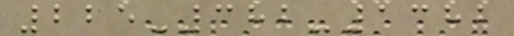225-382-1382
